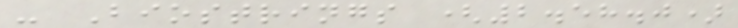- Biostrings (2.58.0)
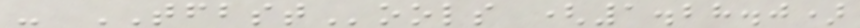- TFBSTools (1.28.0)
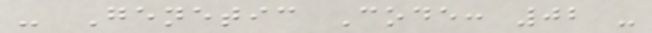- Genetic Code: 02 -
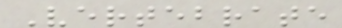Vertebrate
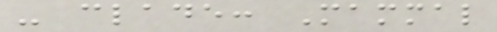- clade: Mammal
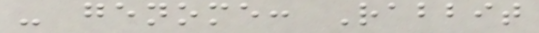- genome: Rabbit
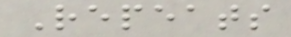Repeats
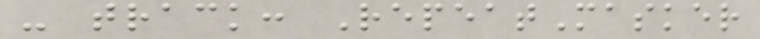- track: RepeatMasker
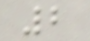2
